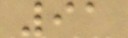91
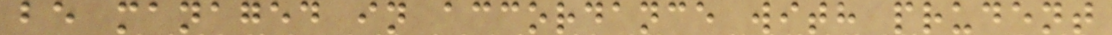be managed in accordance with prudent
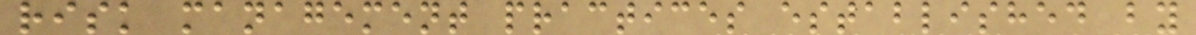risk management practices established by
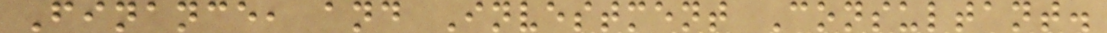Finance, and Investment Consultant.
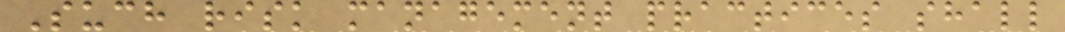Such risk management practices shall
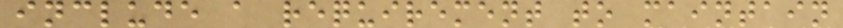include a requirement to maintain
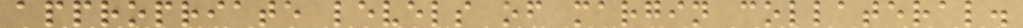appropriate levels of margin collateral.
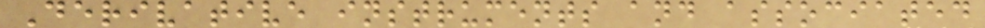Derivative instruments and associated
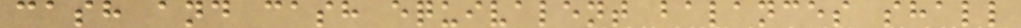cash and cash equivalent balances shall
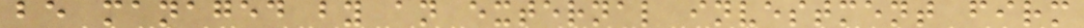be managed by an external investment firm
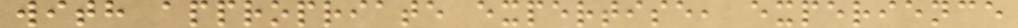with appropriate expertise, experience
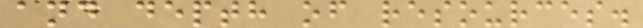and depth of resources.
